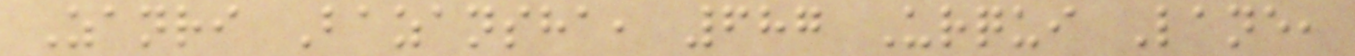Zanri Bazansha, 687 Urqui Lane,
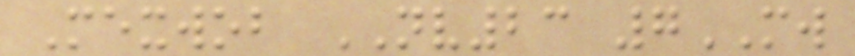Mexwob NV23 7MW
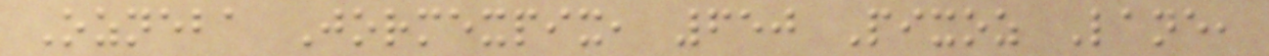Ozneba Jormexpix, 650 Pixoz Lane,
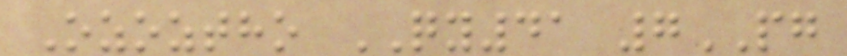Ozoztho QY41 7PG
